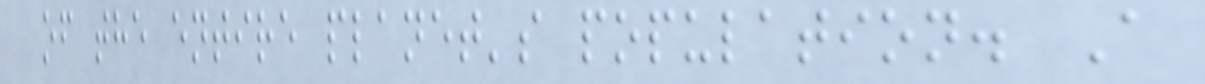of the entire planet's population. A
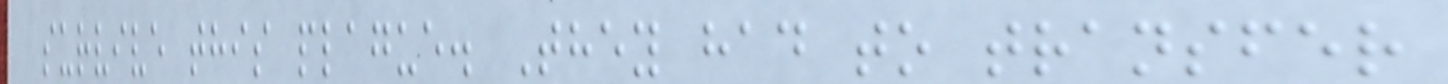survive this plague. They had to transfer
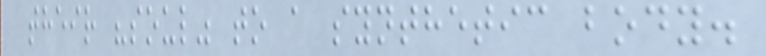their "soul" to a synthetic body.
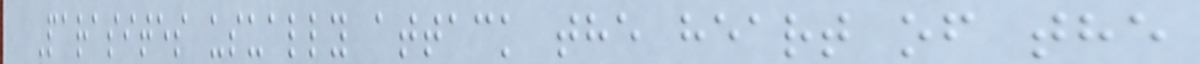Parasites usually attack the heart of the
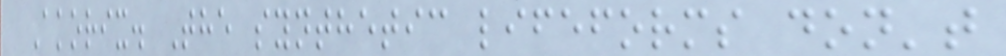Akorix. The synthetic lifeforms don't
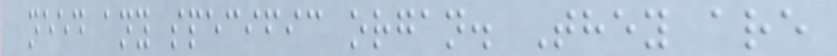need any specific organ. They are
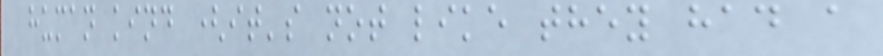human kind (it's not like they had a
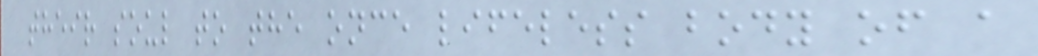their soul to the once lifeless body of a
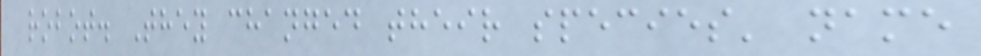robot. They changed their species' name
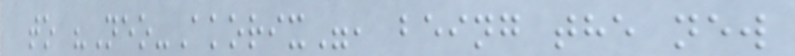to "Neo-Akorix", being the new
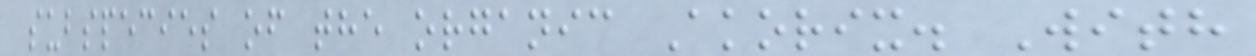subspecies of the organic Akorix. With
